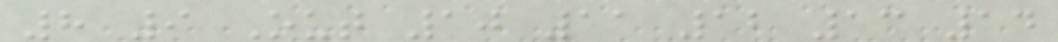8 9 Out 10 11 12 13 14
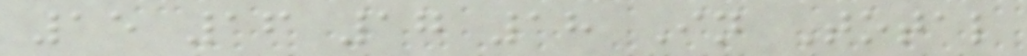15 16 17 18 In Total
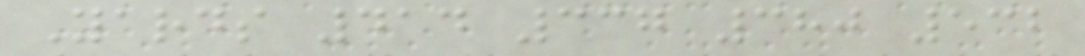Yards 414 337 380 532
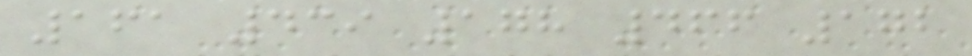161 439 178 466 172
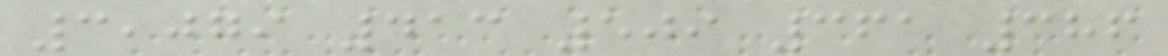3,079 413 509 361 386
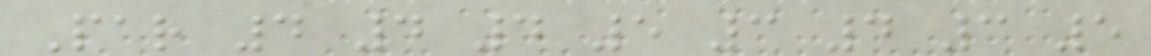Par 4 4 4 5 3 4 3 5
